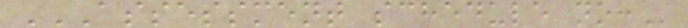ASSESSMENT SCHEDULE NO:
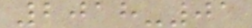2018-01
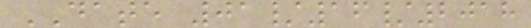DATE 01/16/2018
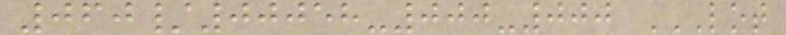060/00058-000-000 LOT
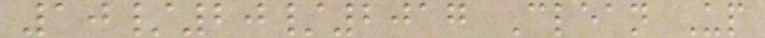10/20/2017 Clean Up
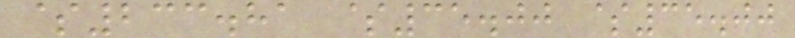$233.81 $35.00 $35.00
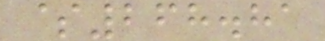$268.81
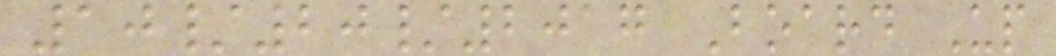10/20/2017 Board Up
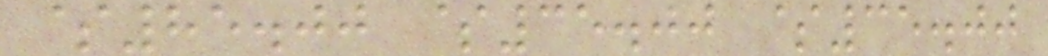$85.00 $35.00 $35.00
